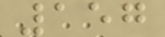157
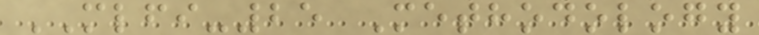MLFI-25 Methodology
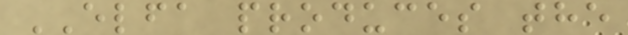ELFA produces the
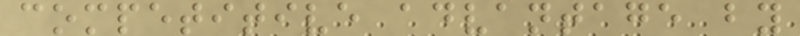competitive advantage by
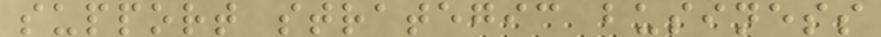support strategic business
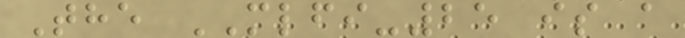The MLFI-25 is a
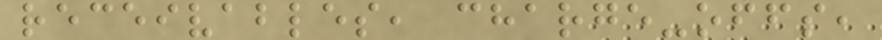receivables, charge-offs,
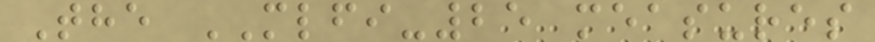The MLFI-25 measures
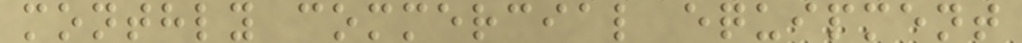monthly commercial equipment
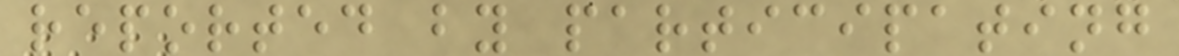reported by participating
